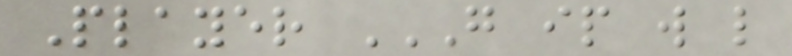Player G IP W L
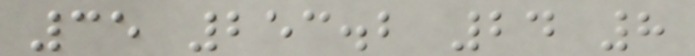35 253.2 24 8
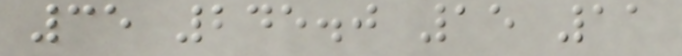35 245.0 15 11
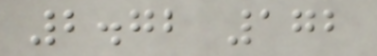2.72 172
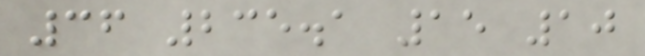36 235.1 15 10
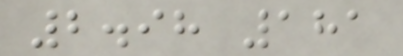2.98 181
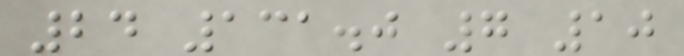24 131.0 7 10
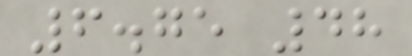6.75 48
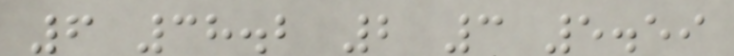6 38.2 2 3 5.59
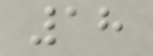18
